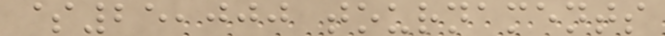$25,000 tournaments
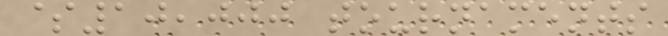$10,000 tournaments
